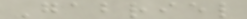Gabriel
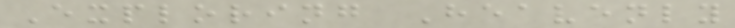Exploring Heavenly
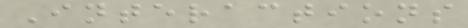Interactions
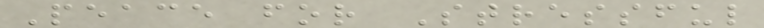Peace for Stressful
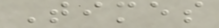Times
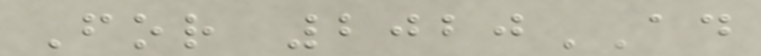For 2020AD
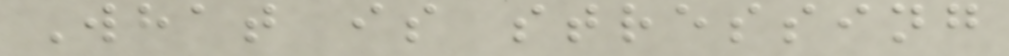What is stressing
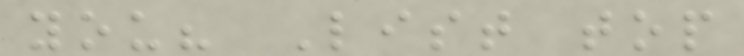you? List top
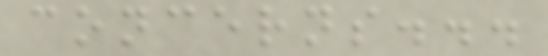concerns...
